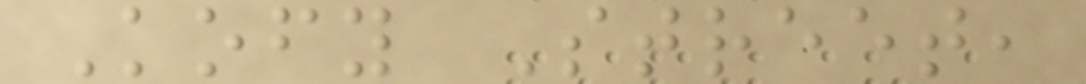Kofy Street,
